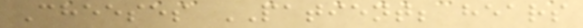Cheeses PATIENT; hears
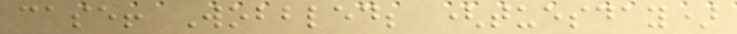case! Wobbled; (tuesday)
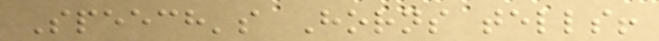Speech's Horns tells!
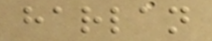harlan
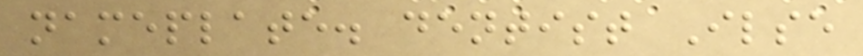nameplate. dentist Ilse
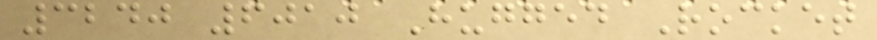3240 6010 Hugged Rocket
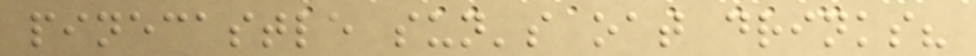pinecastle sun's oat drinks?
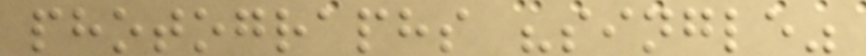photographs "single"
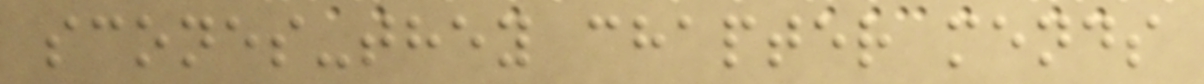scones-they chapter mends
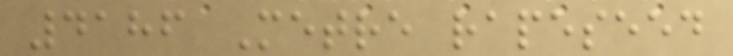4186 Metre rapeseed
